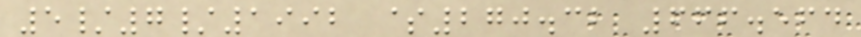5/7/1992 $270.32 666.564
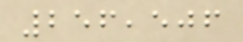256,506
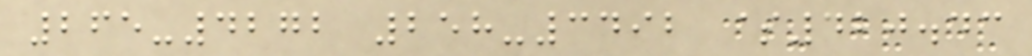265-4272 258-3492 $420.43
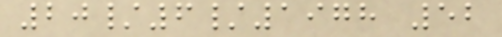20/6/1978 52
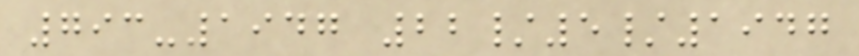793-1947 22/5/1947
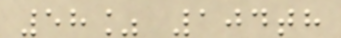58% 104th
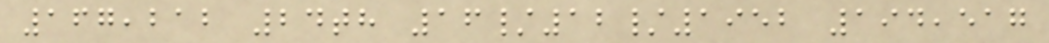167,212 24th 16/12/1952 194,517
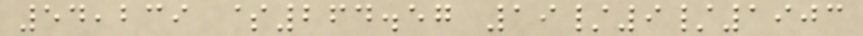54,239 $264.57 19/9/1903
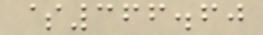$366.60
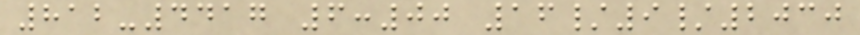812-4417 6:00 16/9/2030
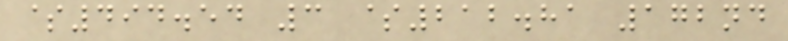$494.54 3 $212.81 172nd
